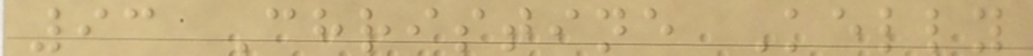93 Christine Kelly
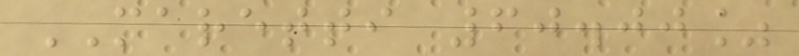MARETTI 60.00%
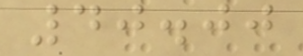40.00
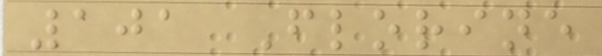101 Florine
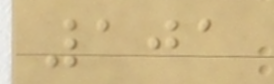101
